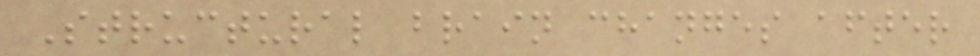Structural brain changes after
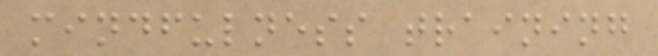mindfulness training
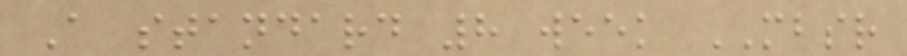A standard 8 week MBSR
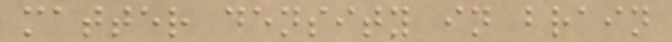matter density in brain
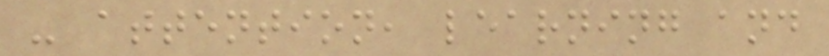- attention, learning and
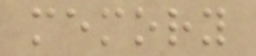memory
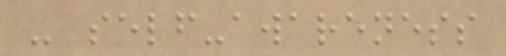- self-awareness
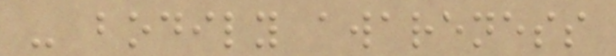- bodily awareness
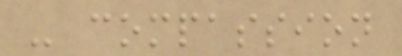- compassion
